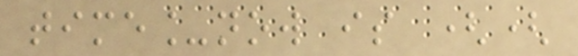time_now is ((
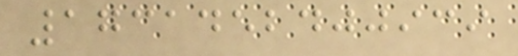1731452400939
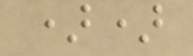))
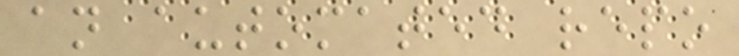an automated repo
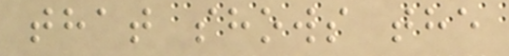that shows the
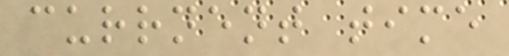currnent time
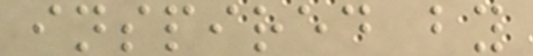inspired by
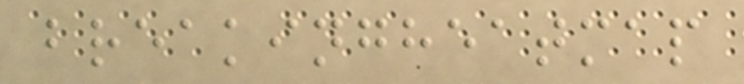breakingheatmap
